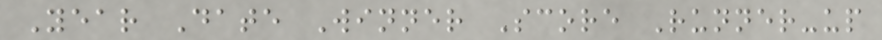Year Date Winner Score Runner-up
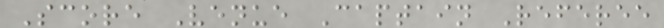Score Venue Captain Referee
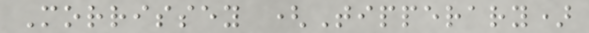Morrissey (Tipperary)
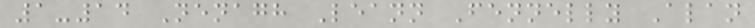1-14 Nenagh Leann Fennelly Alan
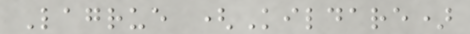Lagrue (Kildare)
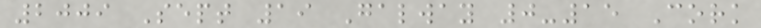2009 Sept 19 Galway 0-15 Cork
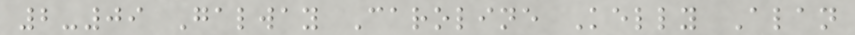2-09 Galway Caroline Kelly Alan
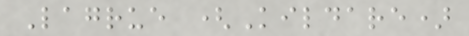Lagrue (Kildare)
